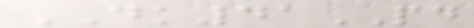DK41PD
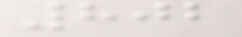802
